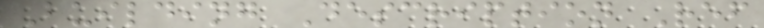Building Description Ref
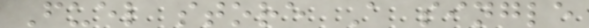Fuel store A single
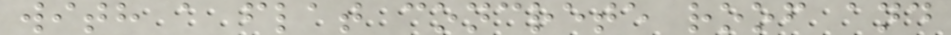with a flat concrete roof and
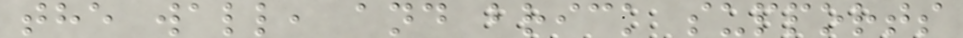the wall, and brick supports
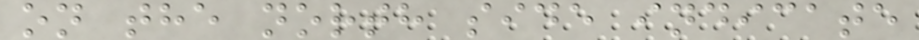on the north side indicate
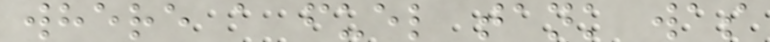where a fuel tank was
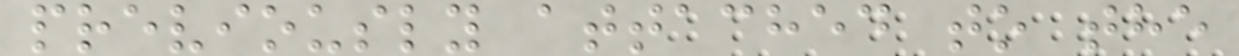previously attached to the
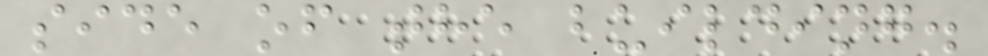side of the building.
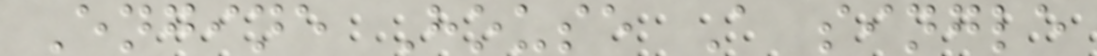Engine House A single
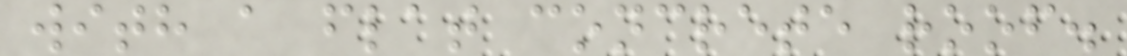with a flat concrete roof.
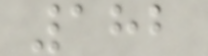182
